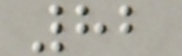82
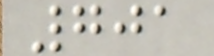701
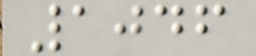1046
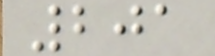201
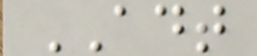ADT
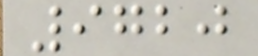9720
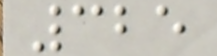325
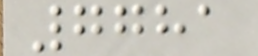7781
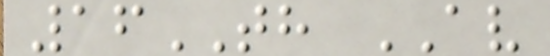16TH AV
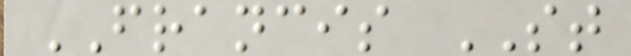FRANCIS ST
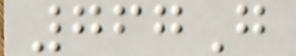767G
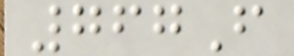767F
